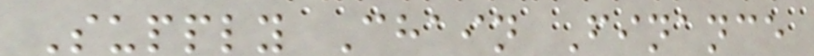Supply Chain Finance
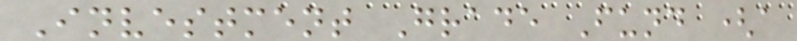Investment Grade Fund (a
